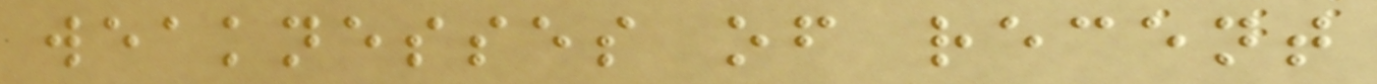weaknesses of recent
